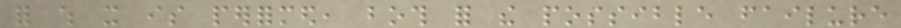for which it is performed, both for the possible failure
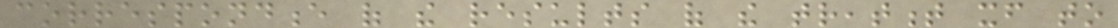correspondence of the results of the treatment itself to
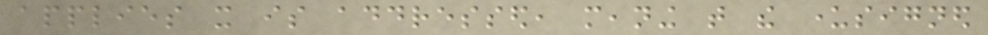applies it is addressed, meaning that the undersigned
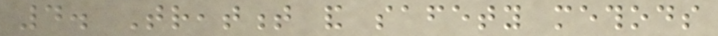4. Treatment and safety methods
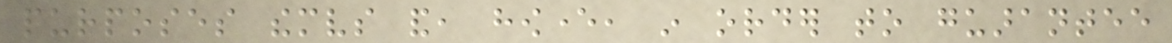purposes themselves and, however, in order to guarantee
